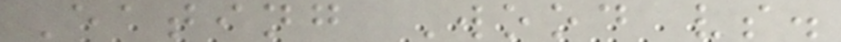Eating Wood vs.
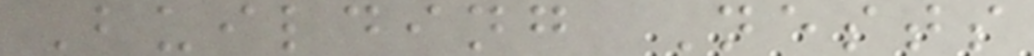Building Nests
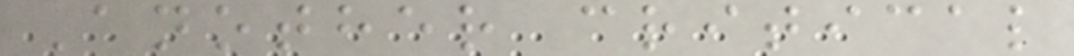Another critical
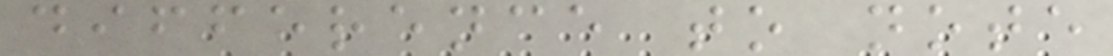difference to note
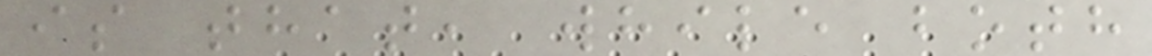is that, while both
